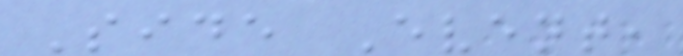Side Event,
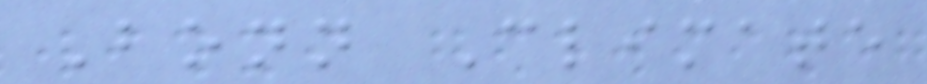Bonn Climate
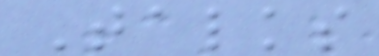Talks
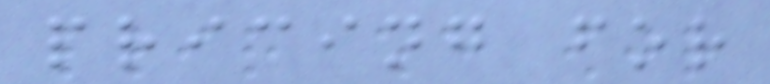pricing for
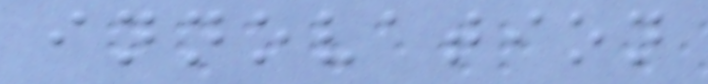innovation
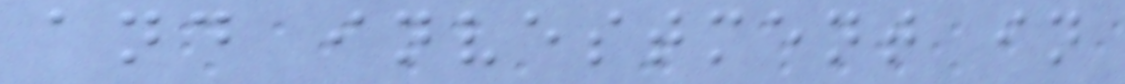and investment in
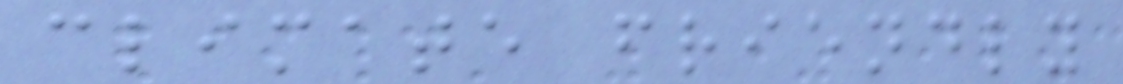climate friendly
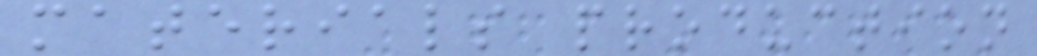materials production
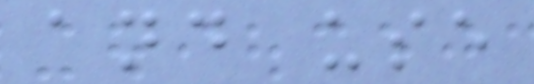and use
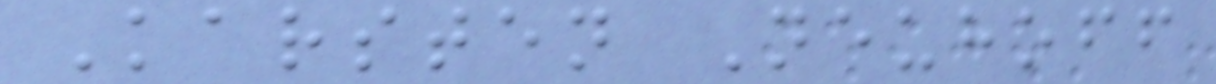Karsten Neuhoff
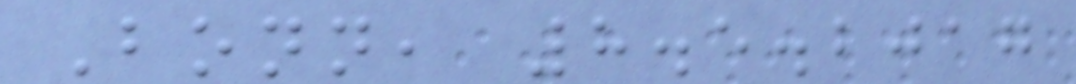Bonn, 8.5.2017
